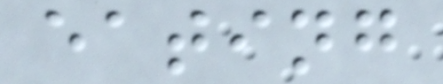eating
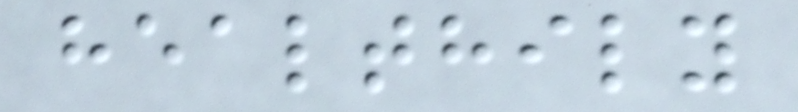healthily
